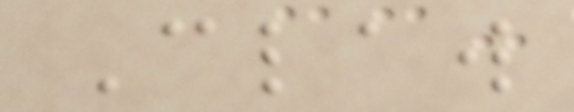Claw
